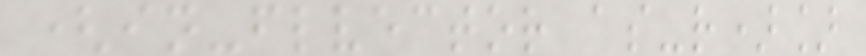(in-flvector as-r)]
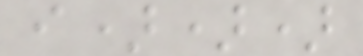i)))
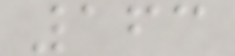163
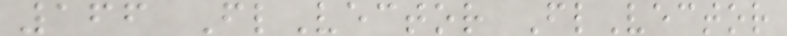166 FlVector FlVector
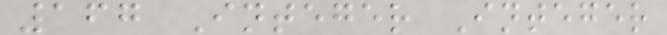167 Integer Integer
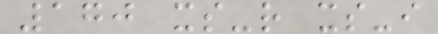170 xs-r xs-i
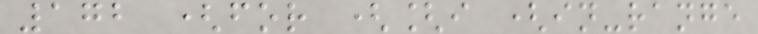172 (for ([i (in-range
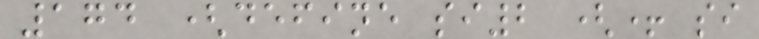174 (define si2 (+ si
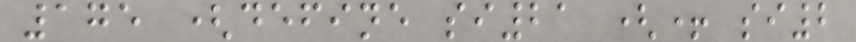175 (define si21 (+ si2
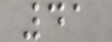41
